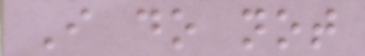I do not
